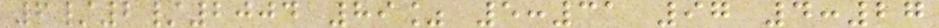6/2/2004 89% 5:31 97 4:27
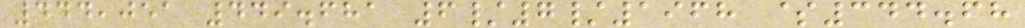444,051 449.681 6/7/1968 $344.68
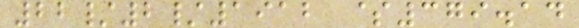22/2/1912 $379.14
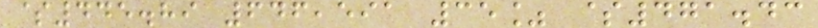$445.89 646,591 35% $471.43
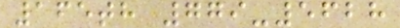165th 779-5628
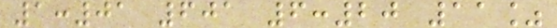1:01 601 6:20 11%
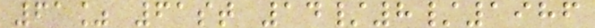61% 61st 14/8/1986
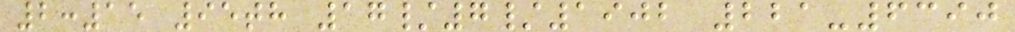2:15 95th 17/7/1902 221-6390
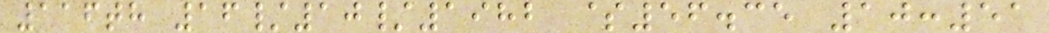116th 16/10/1982 $56.35 10:51
